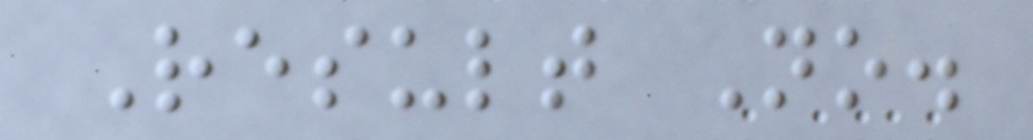Result No.
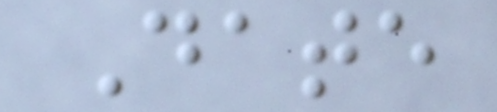Date
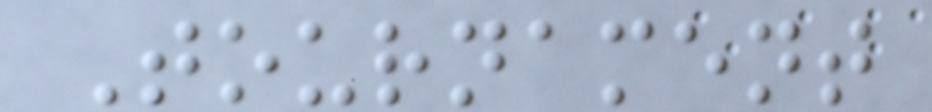Tournament
